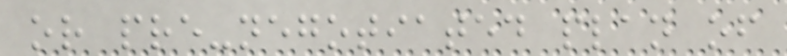or pre-negotiated plan of
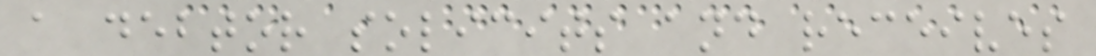a debtor solicits and receives
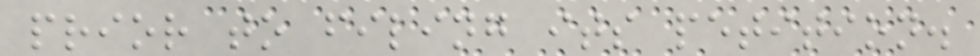prior to filing its petition.
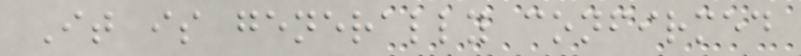It is generally confirmed
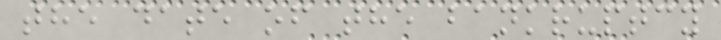the date of the bankruptcy
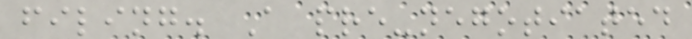filing. A pre-negotiated
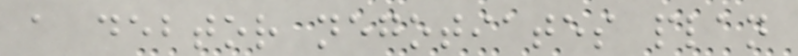a debtor negotiates plan
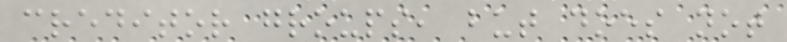creditor groups, but does not
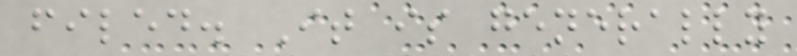filed. It is generally
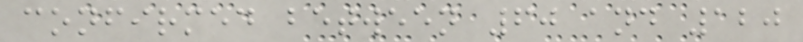confirmed between 60 and 120
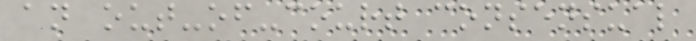an out-of-court consensual
